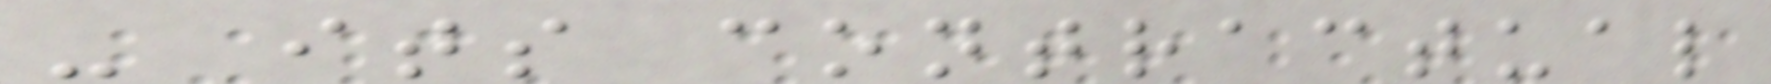- its contractual
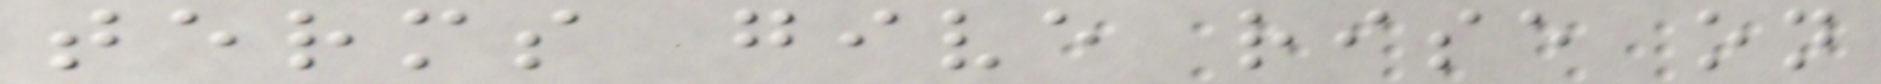terms give rise on
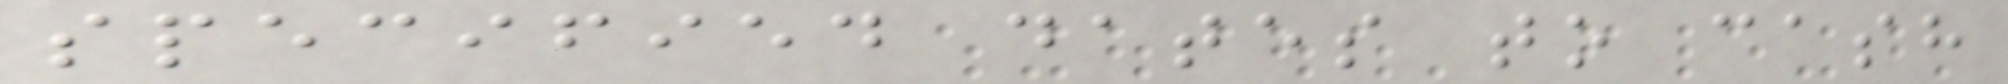specified dates to cash
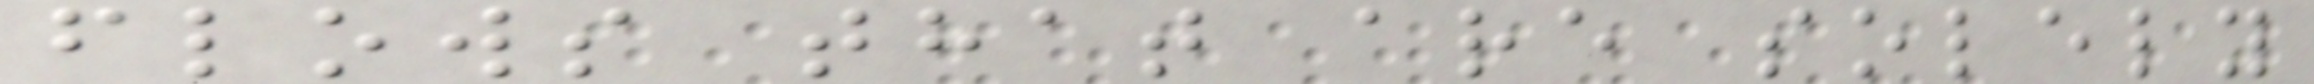flows that are solely
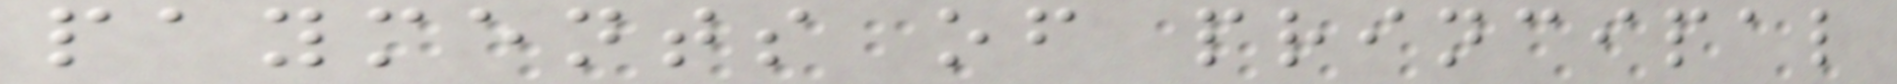payments of principal
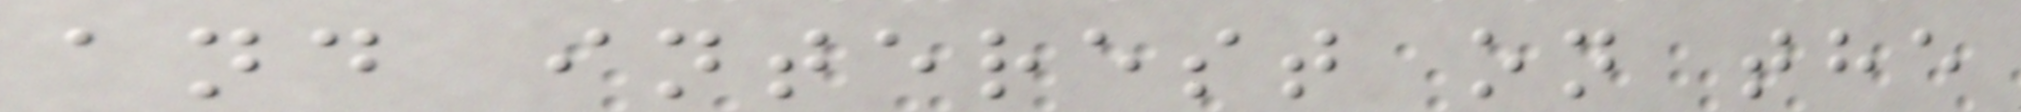and interest on the
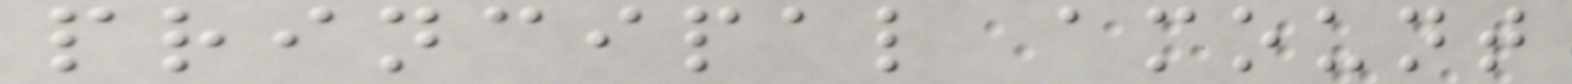principal amount
